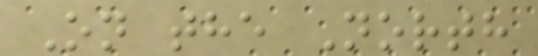On the North
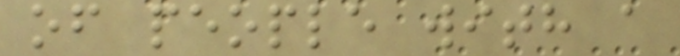of people with a
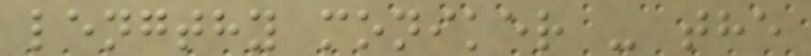lengthy moniker - the
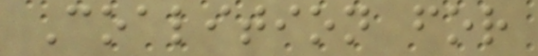Coalition for
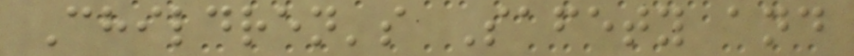Children's Safety and
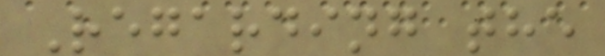Regarding the
